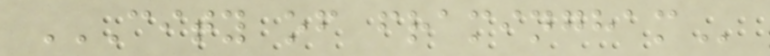CITY OF FRAMINGHAM
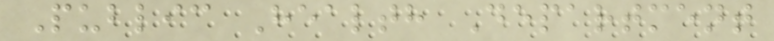Public Health Department
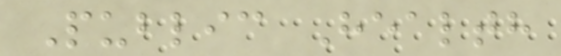Public Health
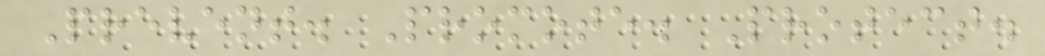Prevent. Promote. Protect.
